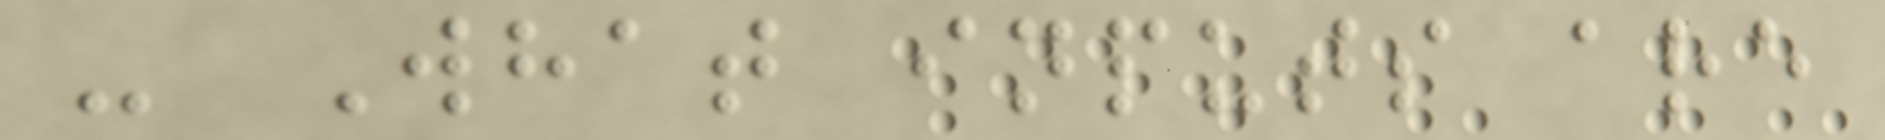- What inputs are
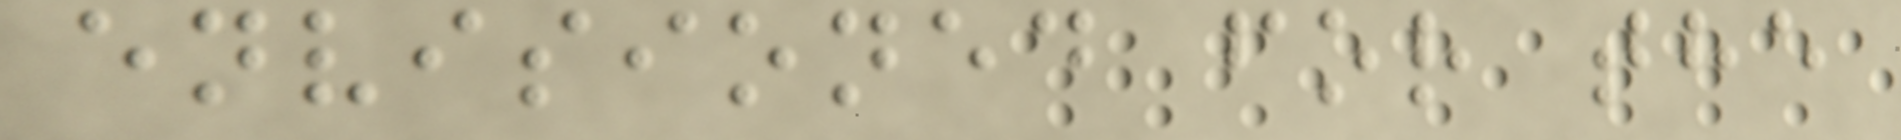envisioned for the
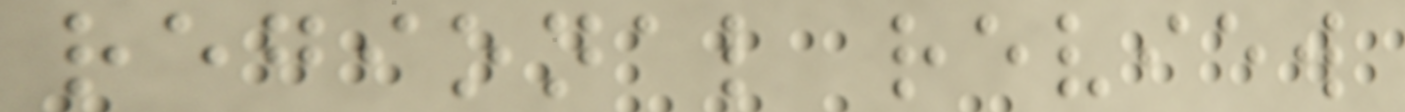regional review
